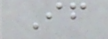If
